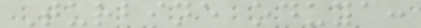Turbine oduya:
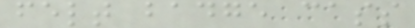felt badge cass
